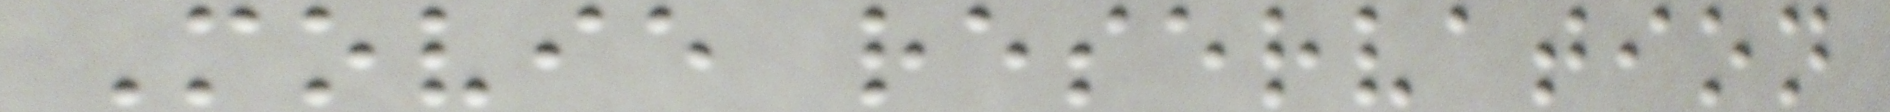Movie reservation
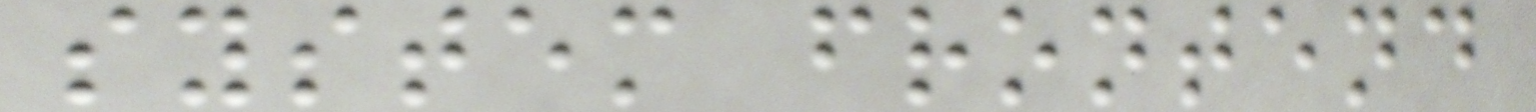system frontend
